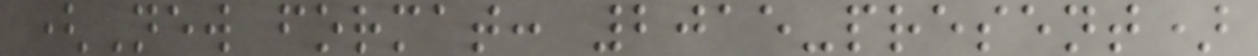(New format: 2015-present)
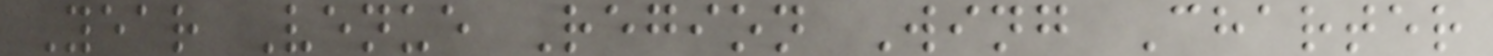Year Venue Region Wing Charter
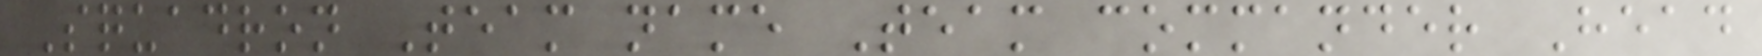Squadron Team name Team commander Head
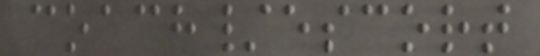coach/escort
